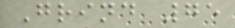Grind 75
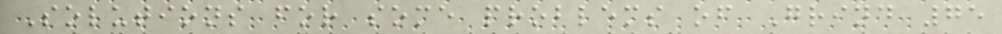Solutions for some problems of Grind 75
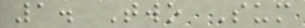1. Two Sum
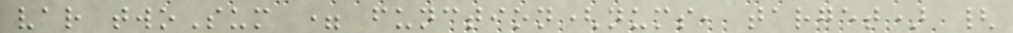var twoSum = function(nums, target) {
